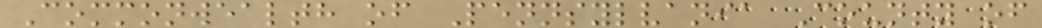Commonwealth of Pennsylvania County of
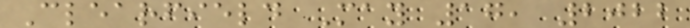Clearfield May 17, 2022
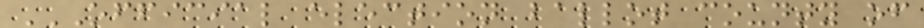OFFICIAL ELECTION BALLOT COUNTY OF
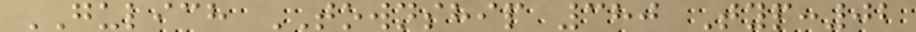GULICH TOWNSHIP 380 Typ:02
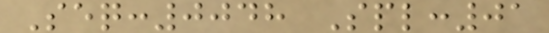Seq:0048 Spl:01
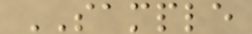SAMPLE
